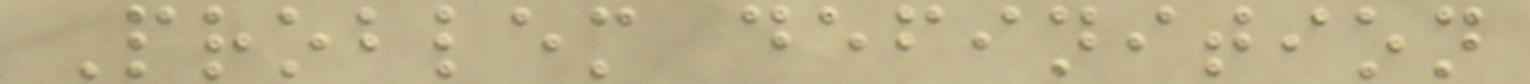Problem definition
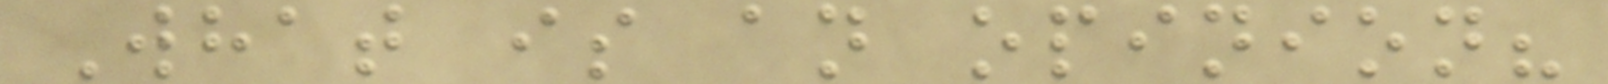What is an opinion?
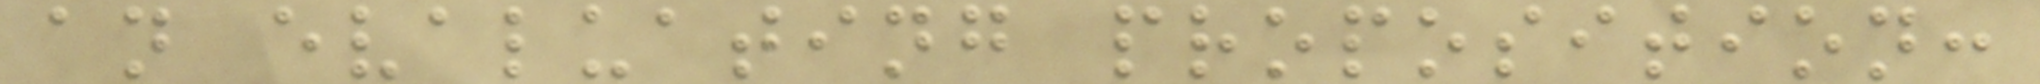an evaluating proposition:
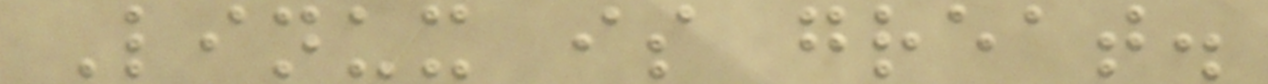Linux is great.
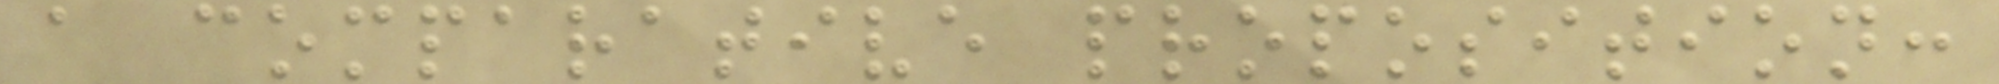a comparative proposition:
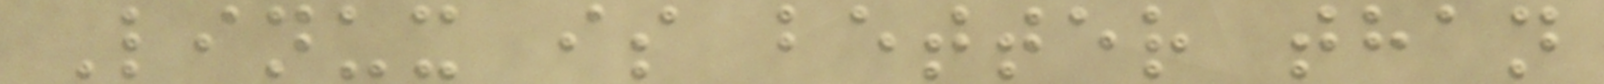Linux is better than
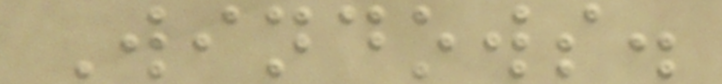Windows.
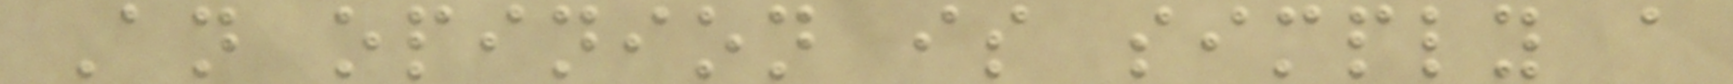An opinion is simply a
